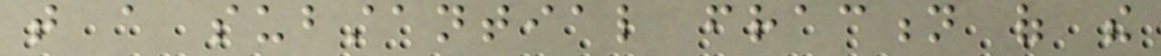that a substantial fraction of the
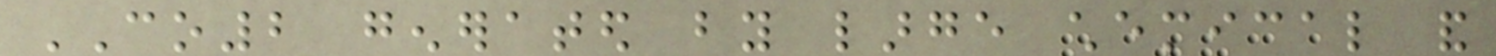CO2 generated by large chemical and
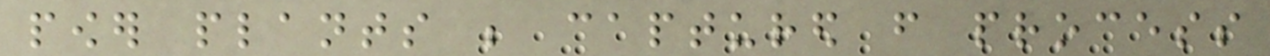power plants be captured from process
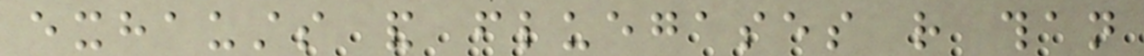exhausts and fluegases rather than
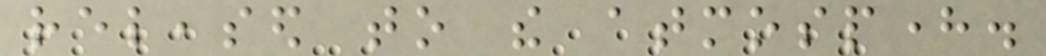released to the atmosphere.
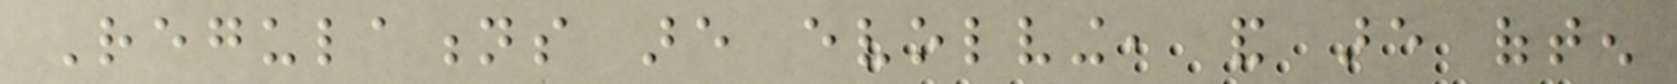Regulations are evolving, and are often
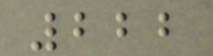222
